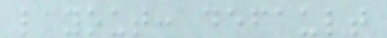layout: default
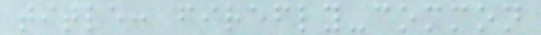title: firefly-common
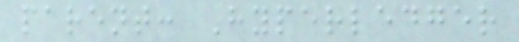parent: Hyperledger
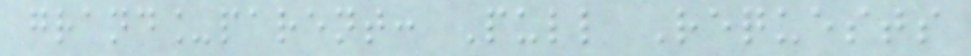grand_parent: Pull Requests
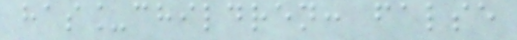has_children: false
